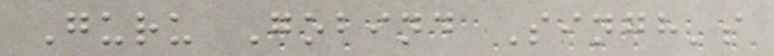Guru Gobind Singh's
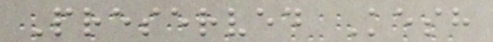Preserved Kesh
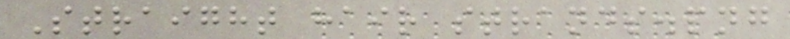Straight hair strands.png
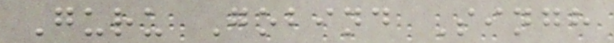Guru Gobind Singh
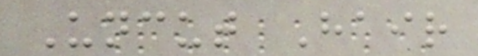Uncut Hair
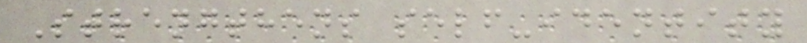Strengthens self-identity
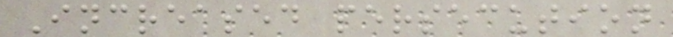Increased persecution
